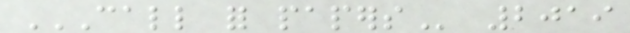CALL FOR PAPERS 2019
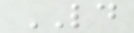LD
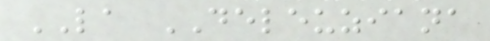LA DELEUZIANA
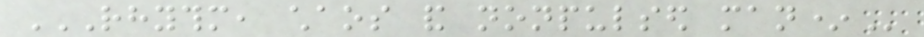RHYTHM, CHAOS AND NONPULSED MAN*
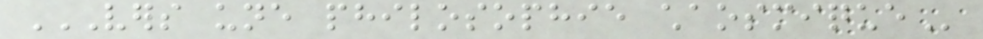VERS UNE PHILOSOPHIE CHAOSMIQUE
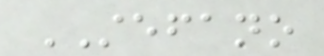STEFANO
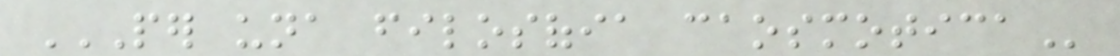PER UNA FILOSOFIA CAOSMOTICA
